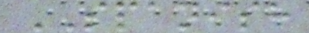SPANISH
